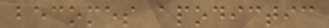becomes apodictic
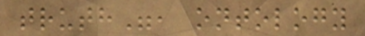truth", ontology
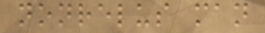nonrelus man
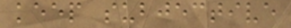keep subjective
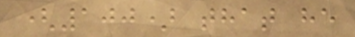(100) that he
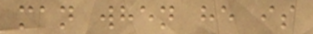man when he is
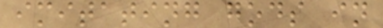imitating gods in
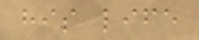his life
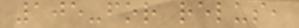105-for relus,
